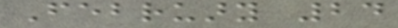February 24
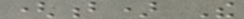(b) The
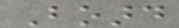Board
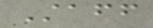Staff
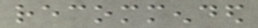recommended
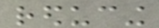reducing
